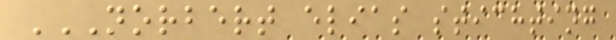NORBERT ELIAS STICHTING
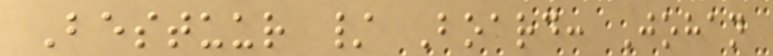Bestuur / Board: Johan
